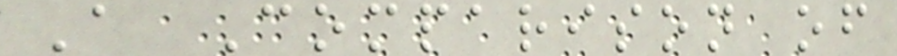A Comparison of
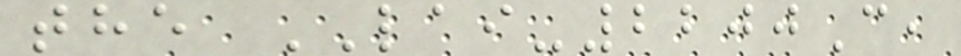the LAI-2200C,
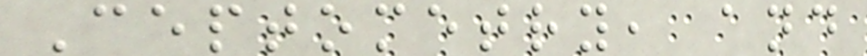Ceptometry, and
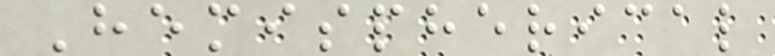Hemispherical
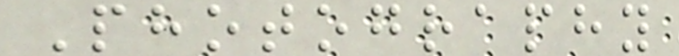Photography
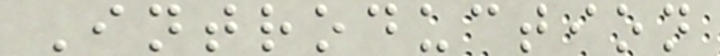Introduction
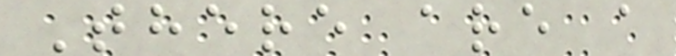There are a
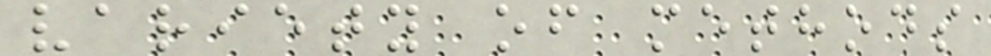variety of methods
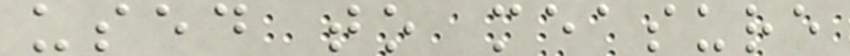used to measure
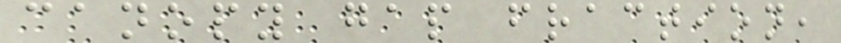canopy gap fraction,
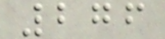276
